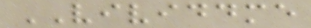VIVIDDME
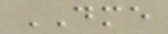DME
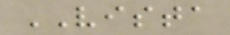VISTA
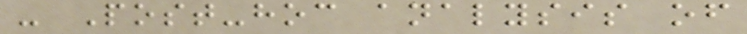- Post-hoc analysis of
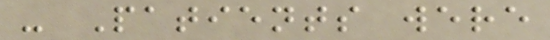- Patients were
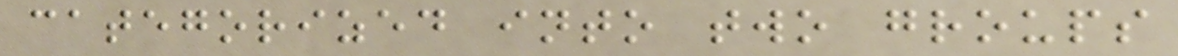categorized into two groups
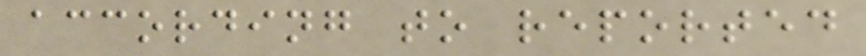according to reported
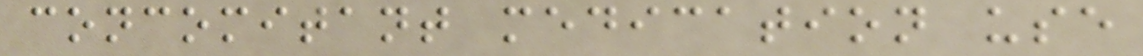concomitant medication use
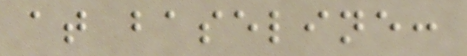at baseline:
